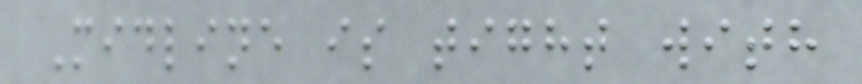Midline is tight with
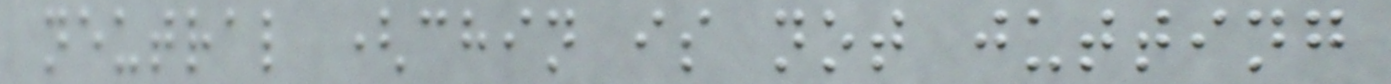neutral (chin is not jutting
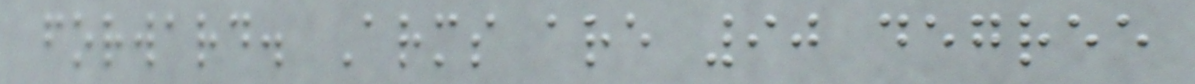forward. Arms are 90 degree
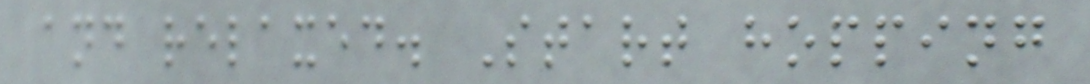and relaxed. Start hopping
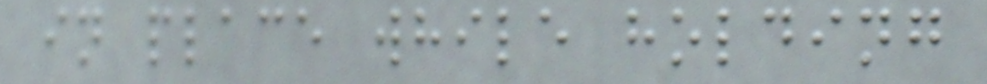in place while holding
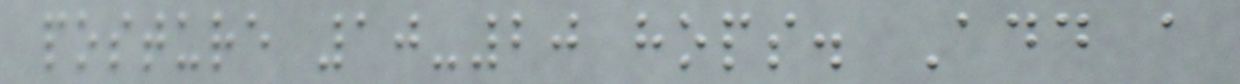posture 10-20 hops. Add a
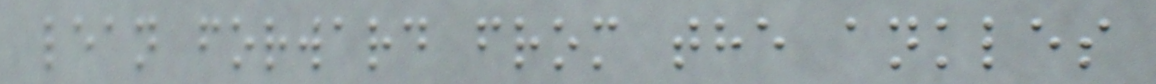lean forward from the ankles
